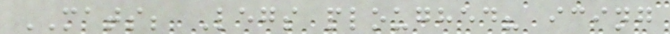MATS; Legs ploughed? icing
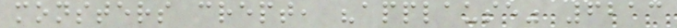monsters crept, "applause" 6213
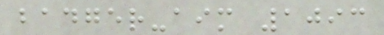badger-aim 1093
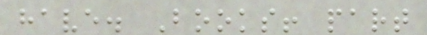have. Books! part
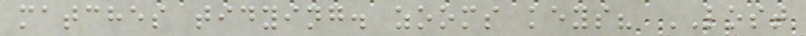matches tidying. zooms keys? LOST
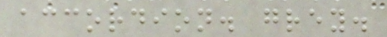accordion. grey.
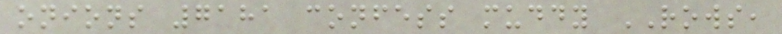onions 7181 confess muddy ROWS,
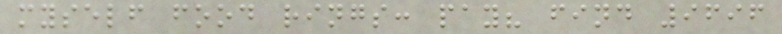myself food rings: pay? find 9696
